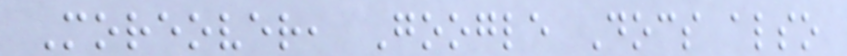Moreover, Google Docs also
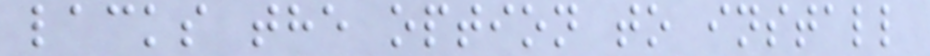lacks the option to install
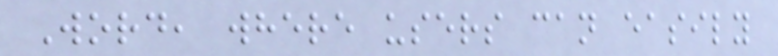Word, where users can easily
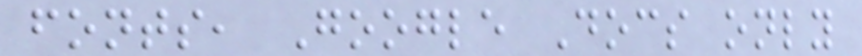fonts, Google Docs only
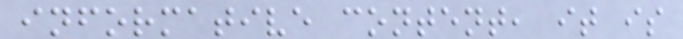informative content, it is
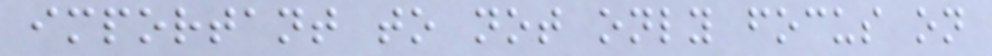important to not only focus on
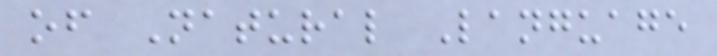of Natural Language
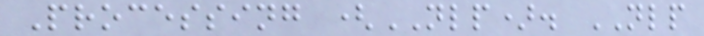Processing (NLP). NLP
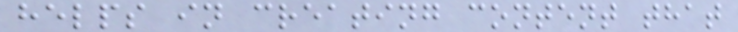helps in creating content that
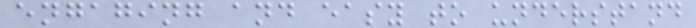engaging and easy to understand
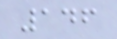146
